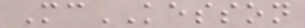McKESSON
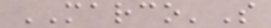MARCO'S
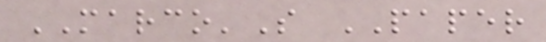MARCO'S PAPER
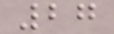27
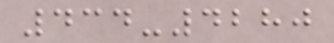434-4280
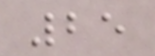25
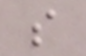s
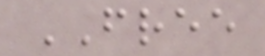FREE
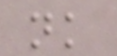nk
